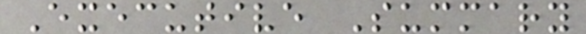Executive Summary
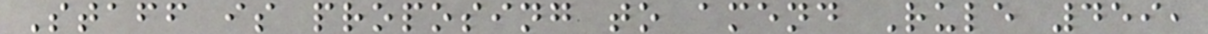Staff is proposing to amend Rule 459,
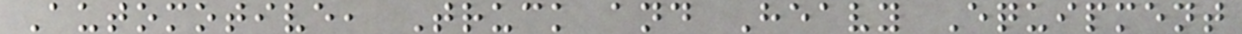Automotive, Truck and Heavy Equipment
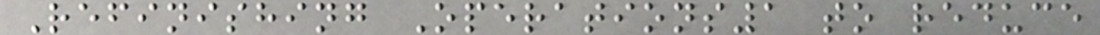Refinishing Operations1 to reduce
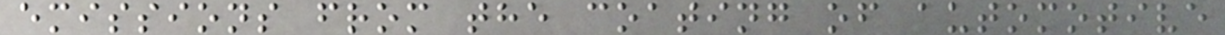emissions from the coating of automotive
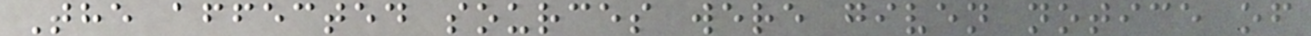The affected sources were given notice of
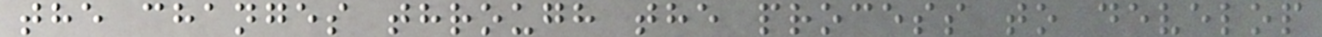the changes through the process to develop
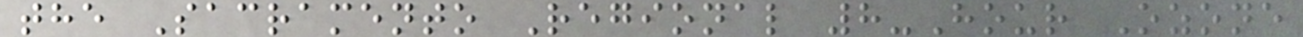the Sacramento Regional 8-Hour Ozone
